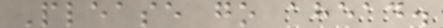Please go ahead.
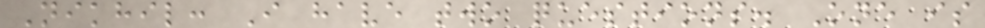Nikhil: I have two questions. One is
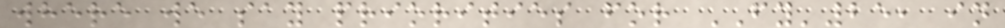where we say priorities for FY'25, in
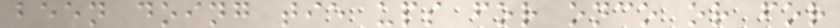been doing tie ups for onco or for
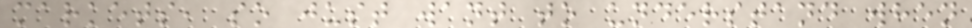markets, so just want to understand when
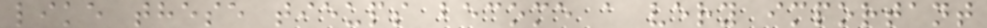like these tieups become a very important
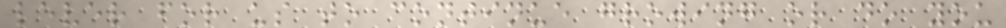lever for us to continue growing or do you
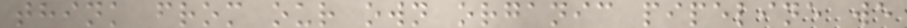think from our own organic pipeline we
